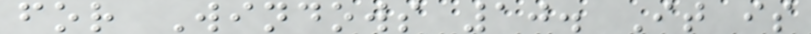for Windows 10. It is
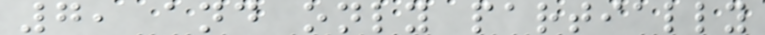7, and only partially
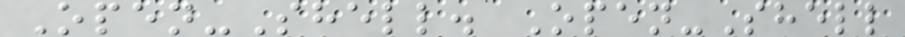Open-Shell. Open-Shell
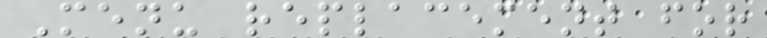Menu replacement for
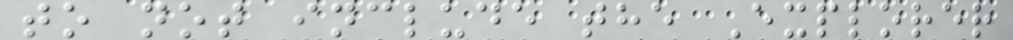to not include the Explorer
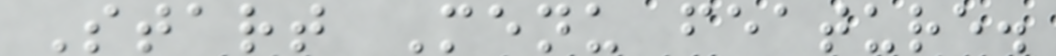Start Menu feature.
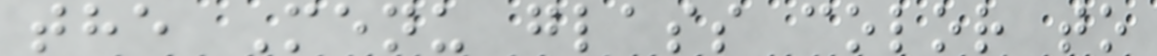the Menu glass color to
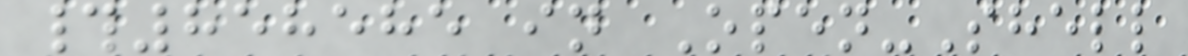#858585 in Open-Shell
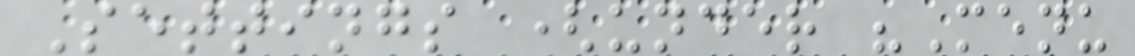Settings (under "Menu
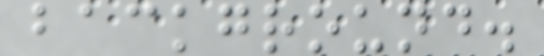background.
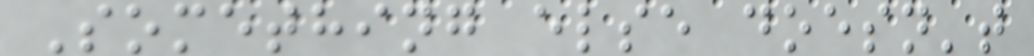Something else doesn't
